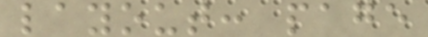layout: page
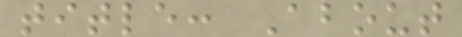title: About
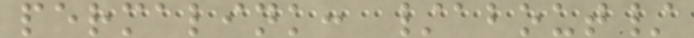permalink: /about/
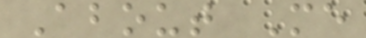About Me
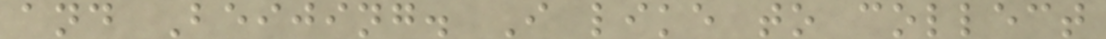and Beijing. I like to collect
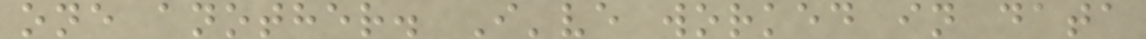one another. I've worked in data
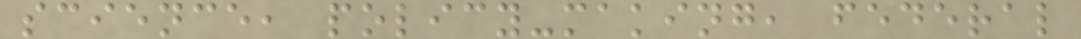science, policy-making, federal
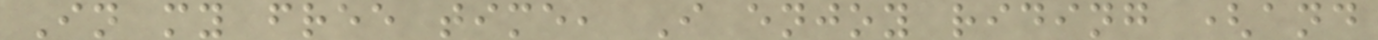In my free time, I enjoy riding (and
